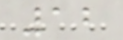12
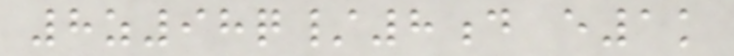8z98q/8d e1k
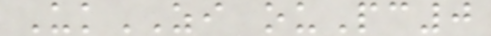UkZI ouPc0
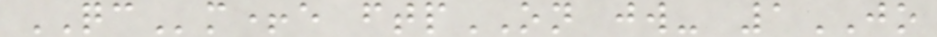QCm+e ftpON jw- 1JO
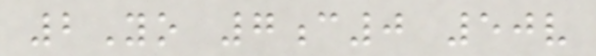2Yo 7c0 50v
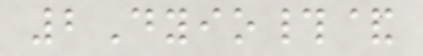2Dyio#&
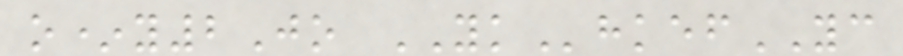o*y2Jo YKhkefYC
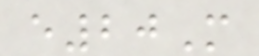e20M
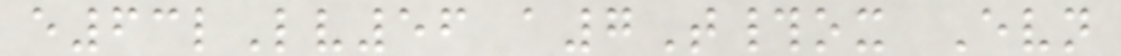e63lLv56 a7T#ox Evn
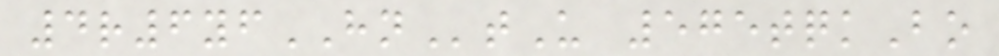4r6yfHNtU 575tqkBo
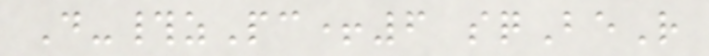D-#zPc+6 sqBeR
